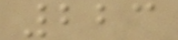223
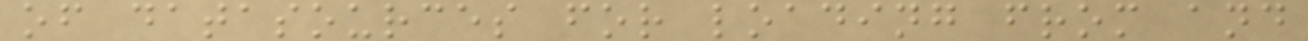of datasources for loading from and
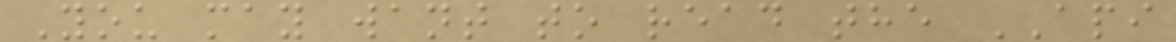You may want to read the API
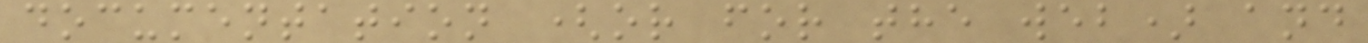documentation (or for the web) and
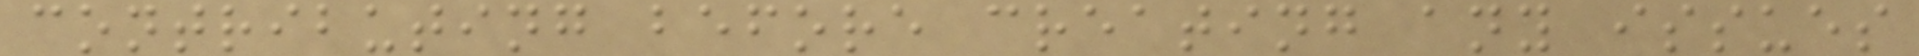contributing before creating any issues
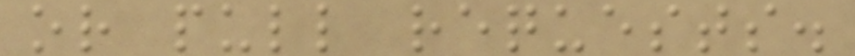or pull requests.
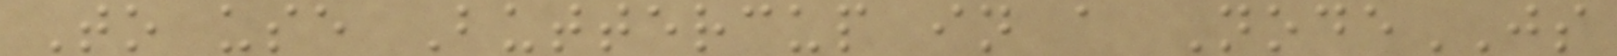To use Buttercup in a NodeJS
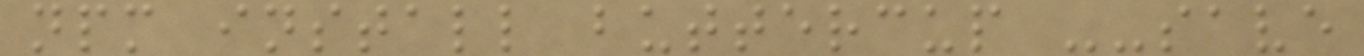npm install buttercup --save
